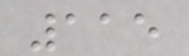115
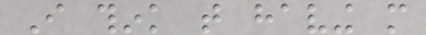I think that having more
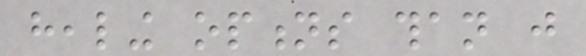healing options than just
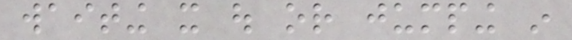waiting it out or jumping in
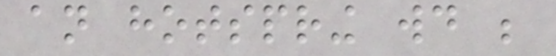an hotspring would be
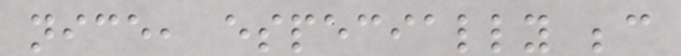nice, especially because
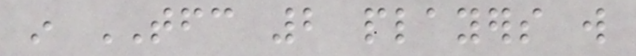in TFC 2 players will
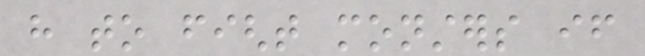have to fight monsters if
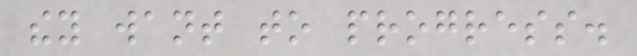they want to progress.
